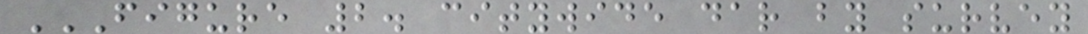FIGURE 2. CITYWIDE DAR BY SURVEY
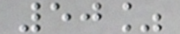50%
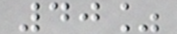40%
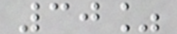30%
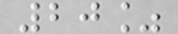20%
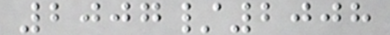2007/2008
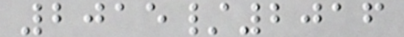2015/2016
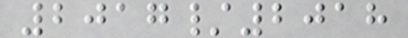2017/2018
